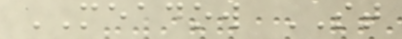MEADOW ST
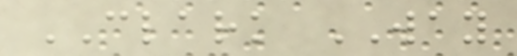CLARK WAY
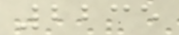2235
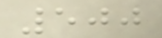500
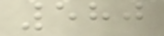580
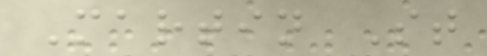Martin St
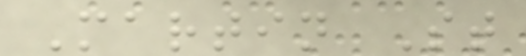Martin St
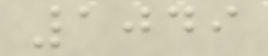1049
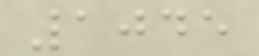1045
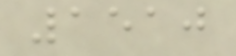1510
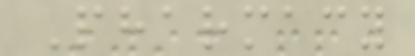Pharmacy
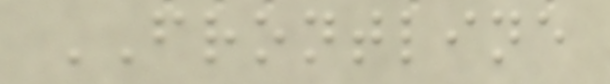FRONTLINE
